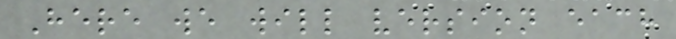Here we will version each
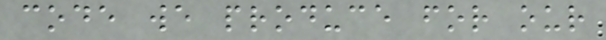code we produce for our
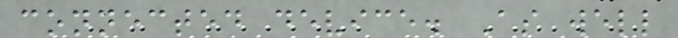connected device. As well
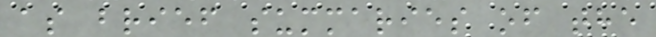as brief summaries of the
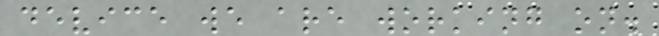device we are working on.
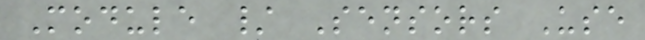Module / Sensors Use
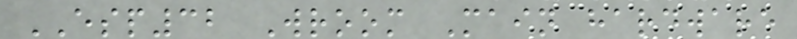ESP32 Wroom Main hardware
